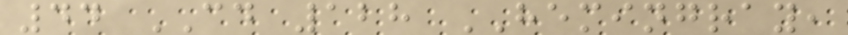44 CD 128 HEMINGRAY,
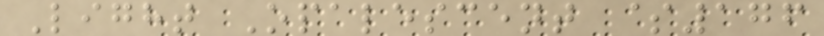Light Opalescent $176
